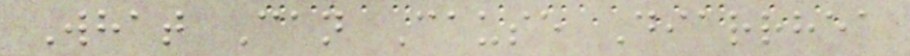What Can Cause Diarrhea
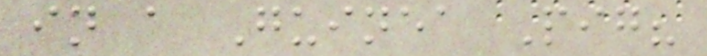in a Guinea Pig?
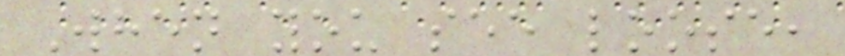When you see loose,
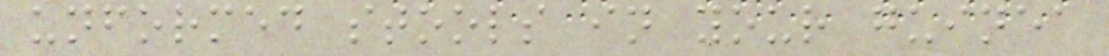unformed stools in your guinea
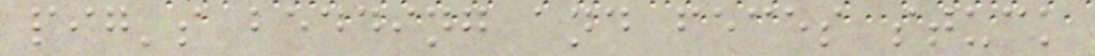pig's bedding and feces stuck
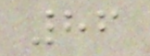86
